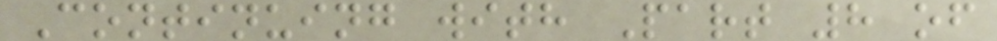Continuing with Part 8 of
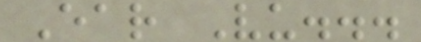Ear Vu...
